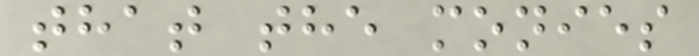that the monies
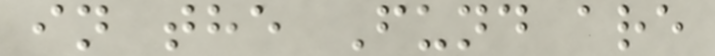in the Fund are
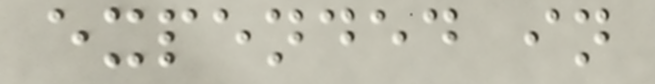expended in
